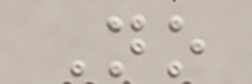No
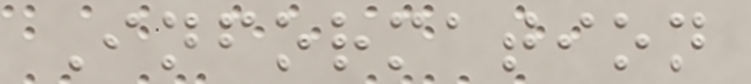Information
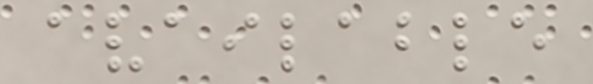available
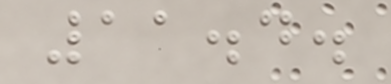11.4.
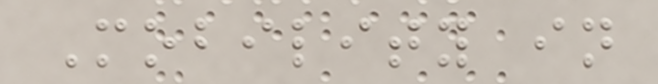Mobility in
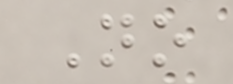No
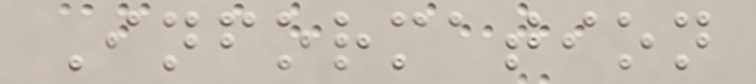Information
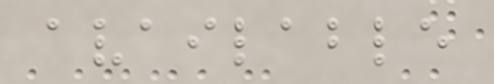available
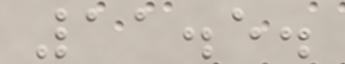11.5.
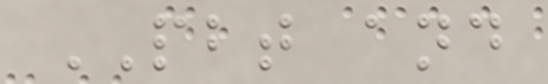PBT and
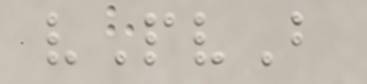vPvB
